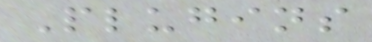Plugins
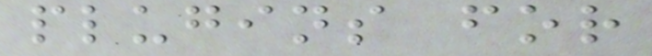plugins for
